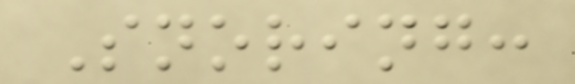Snoring:
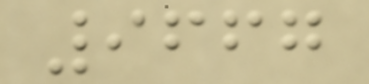9667
